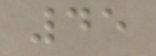45
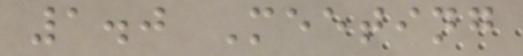1.0 Meeting
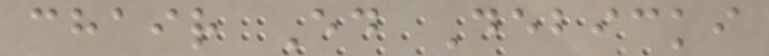chair Ed Debicki
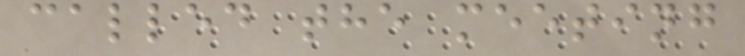called the meeting
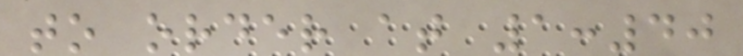to order at 1:40
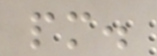pm.
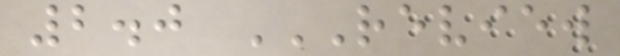2.0 REVIEW
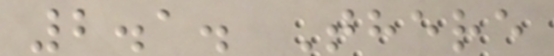2.1. There
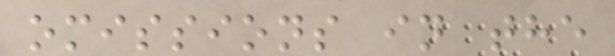omissions in the
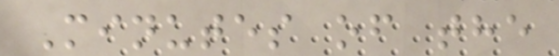Minutes of the
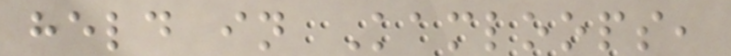held in Kamloops,
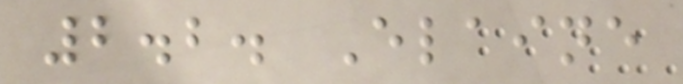2.2. Elaine
